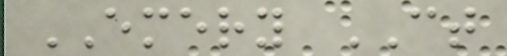EMERY CT
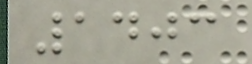1403
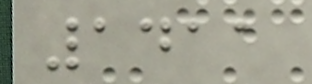1411
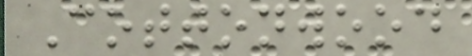Cottonwood
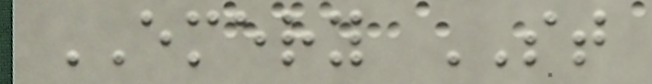EMERY ST
